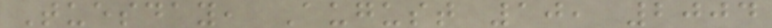Tuesday, August 10, 2004
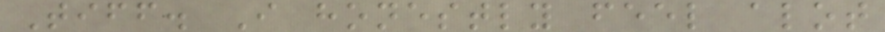Tiff. I honestly feel alot
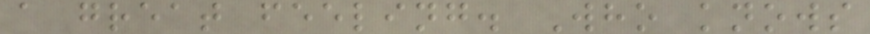a great feeling. Who knows
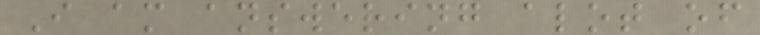I am answering alot of
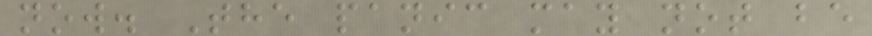now. The panic may not be
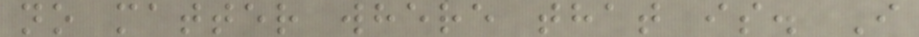no matter where that is. I
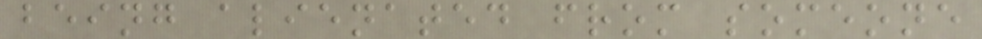being alienated from someone
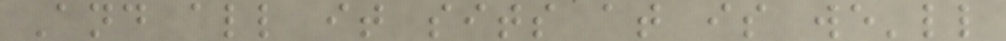And all it sits at is we'll
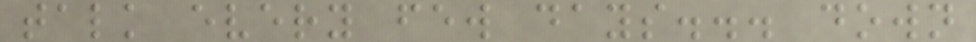talk every few days... down
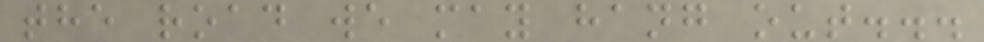the road we may hang out...
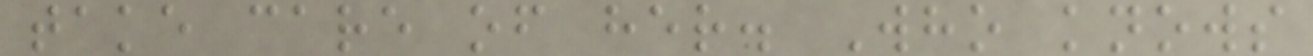take care of her. Who knows
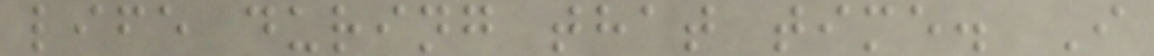life during that time. I
